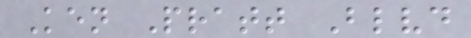Ken Pratt Blvd
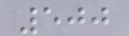500
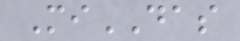MiDAS
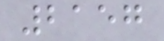2157
